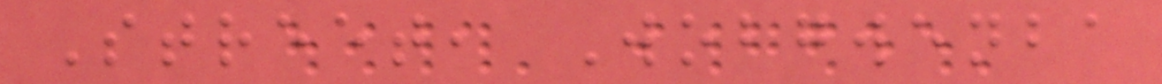Street, Wobgwenba
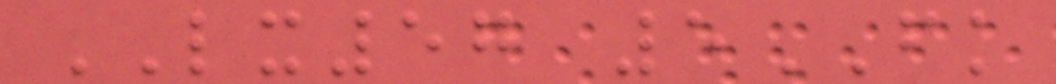LX57 5FK
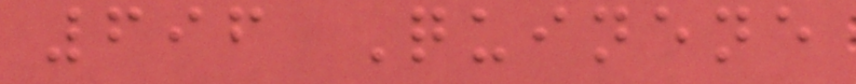696 Quinene
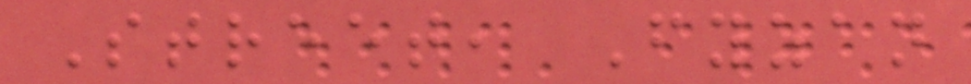Street, Fyzan
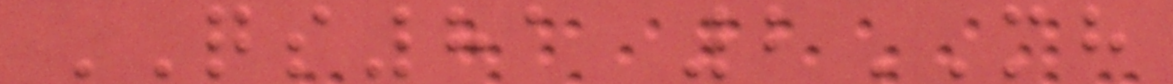QS81 2MH
